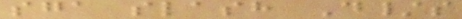sga slash D/s
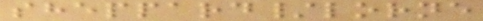sheppard/lorne
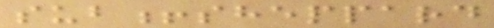sub!sheppard
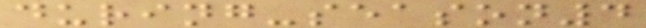during-season4
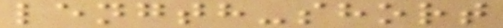length-short
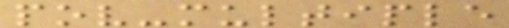pov-multiple
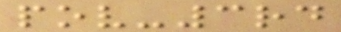pov-3rd
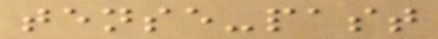tense-past
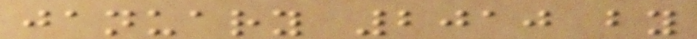january 2010 by
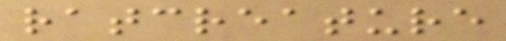ratcreature
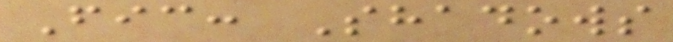Fic: Shadows
